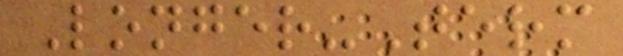Longer-Term
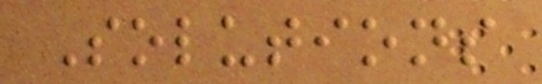Solutions
